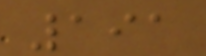191
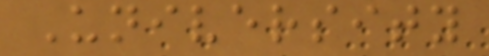University
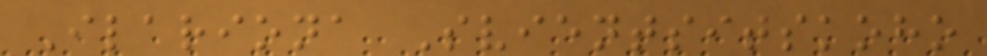Ilariona Svientsitskoho
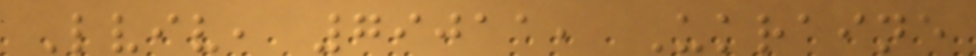Lviv, 79011, Ukraine
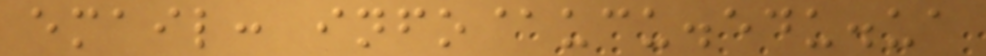email: info@ucu.edu.ua
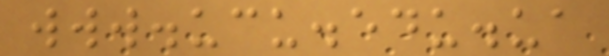www.ucu.edu.ua
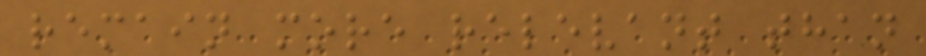remain more relevant than
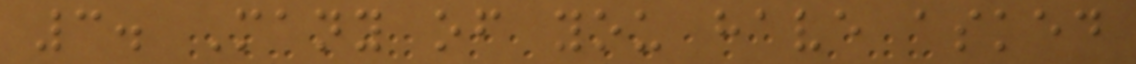3. Many of you have asked
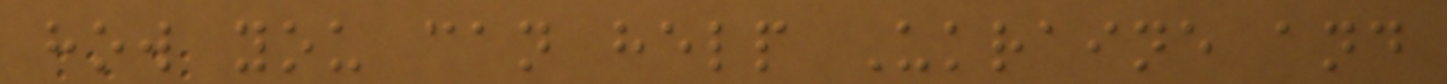how you can help Ukraine and
